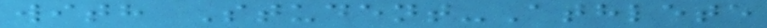with Student-Athlete
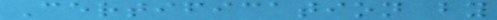Certification by
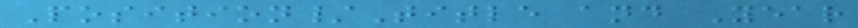Position/Title and Year
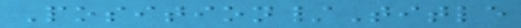Position/Title
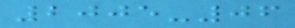2005-06
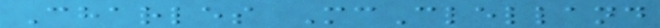Charles McClelland
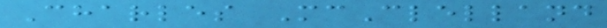Charles McClelland
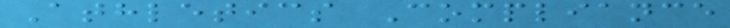Athletics Compliance
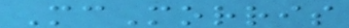McMorris
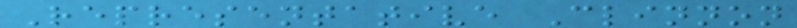Representative Clinnon
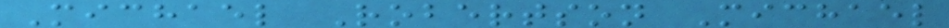Michael Robertson Michael
